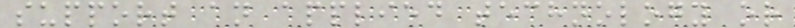support an applied technology or
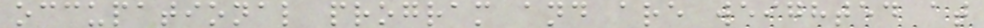occupational program and are weighted at
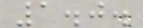1.0.
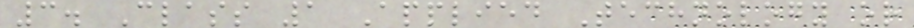3. Class 1 Applied Technology or
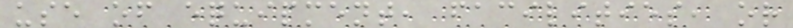use of equipment, facilities, or
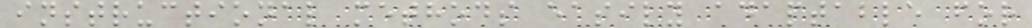instructional methods easily adaptable for
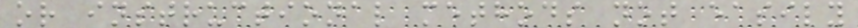or instructional methods not easily
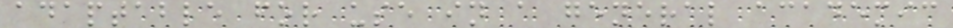adaptable for use in a general academic
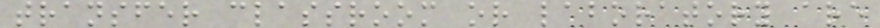transfer classroom or laboratory are
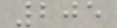205
